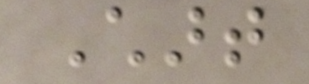Chart
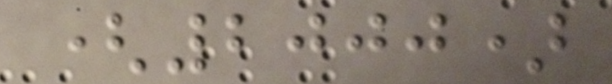(2000)
